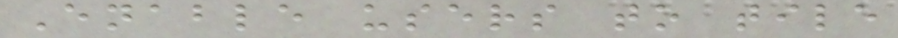Enable users to tile
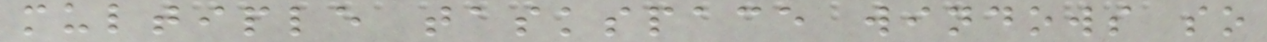multiple taskspace windows so
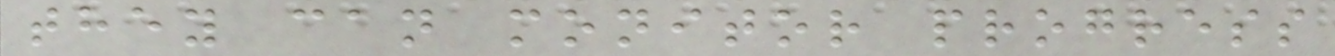they can monitor progress
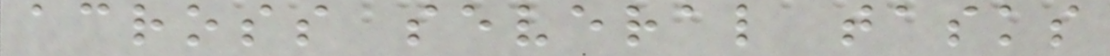across several tasks
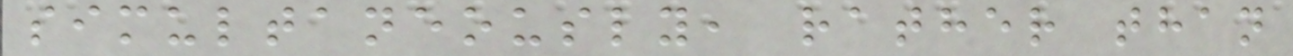simultaneously, rather than
